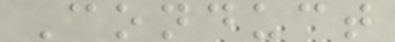Conduct
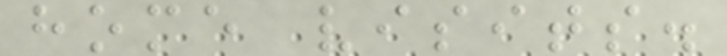home visits.
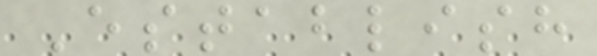Establish
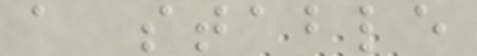a stable
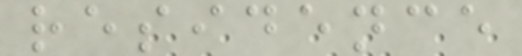residence
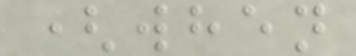(when
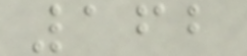162
